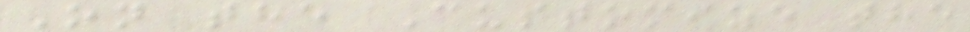On the Customize the
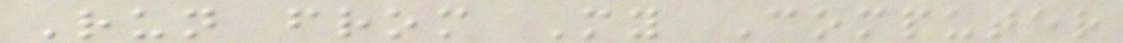Run from My Computer
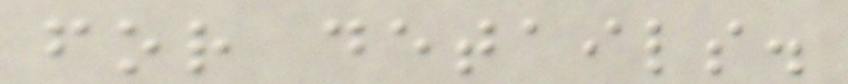for details.
